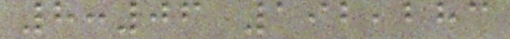8:06 192,283
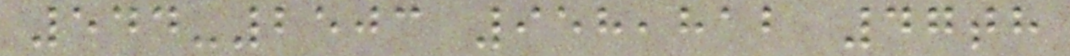544-2503 958,812 47th
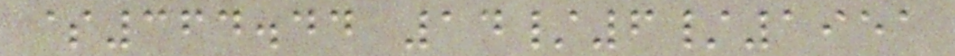$364.44 14/6/1951
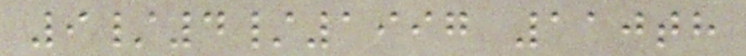9/4/1997 110th
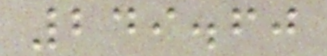249.60
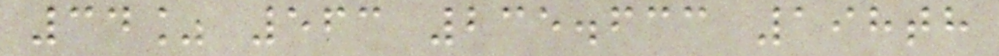34% 563 235.633 198th
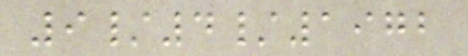9/4/1972
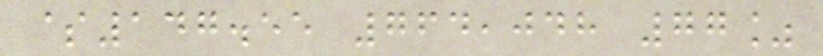$147.55 764,048 77%
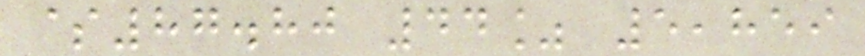$87.80 44% 5,859
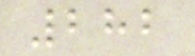282
